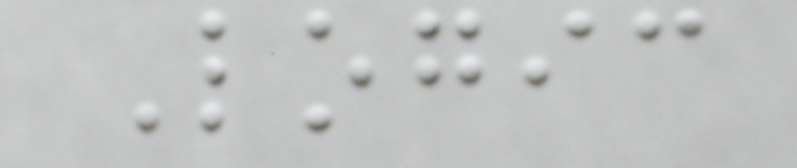Logic
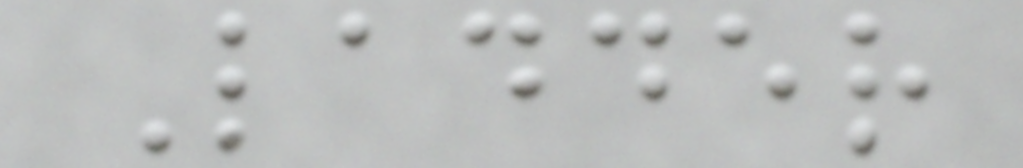Ladder
